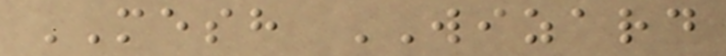MESH WIZARD
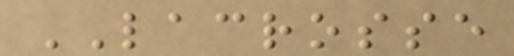LACROSSE
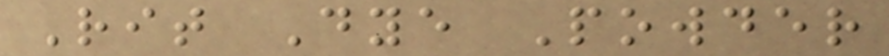Rit Dye Powder
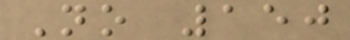No 150
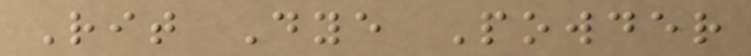Rit Dye Powder
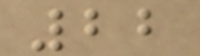22
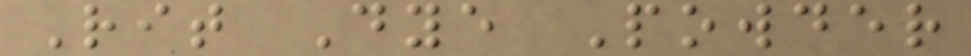Rit Dye Powder
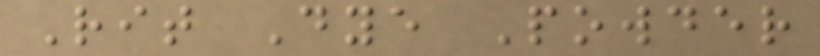Rit Dye Powder
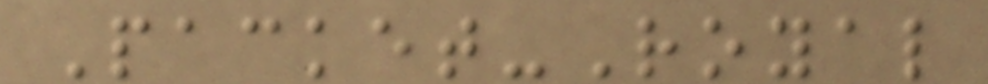Packet-Royal
